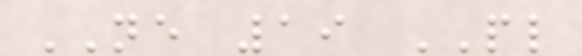NE 19 PL
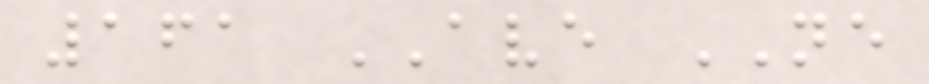161 AVE NE
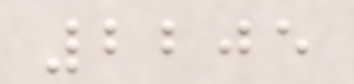2205
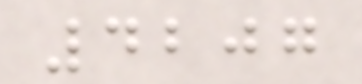4207
